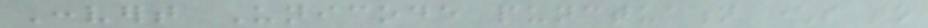Convert Unicode punctuation characters to
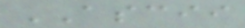ASCII
